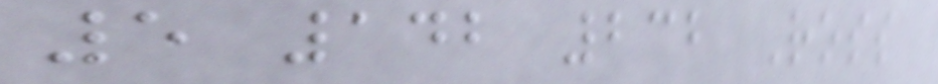5 142 232 Ross
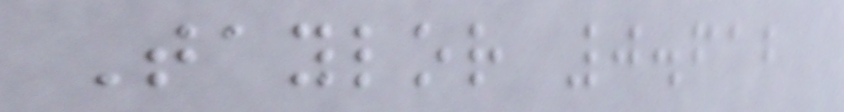Taylor 0.612
